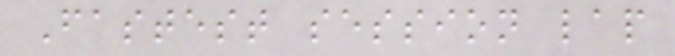Fastest session lap
